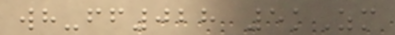wh-ff028 5kZm
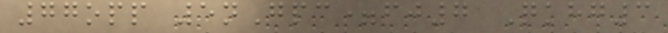77opp 5nGpc=fj7 Qkhg3
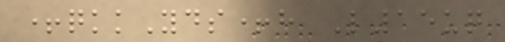+qkkYds+h L15uq
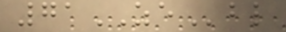71ZEbl
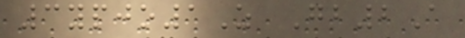3ypjo1Z Gb2A
